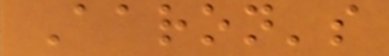Aaron's
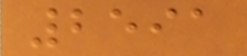2591
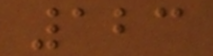123
